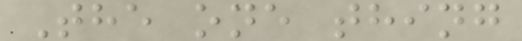The one thing
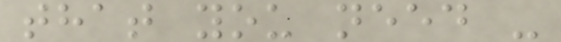that you need -
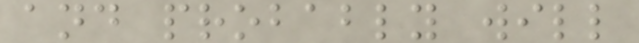and probably will
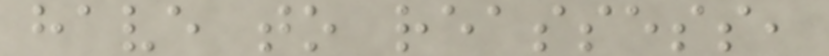have to reassess,
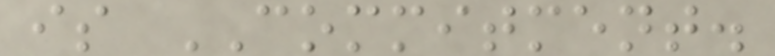is COMMITMENT.
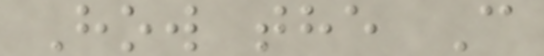How the C
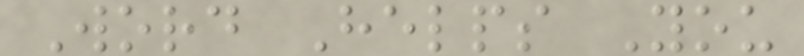Word Helps You
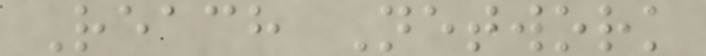Reach Network
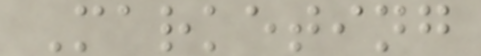Marketing
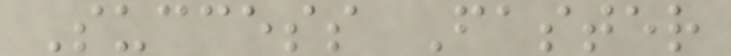Success Faster
